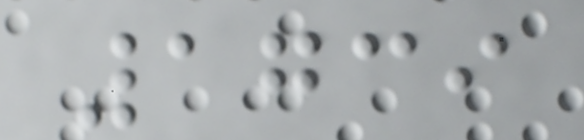1739
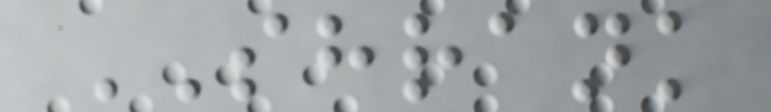SHRANK
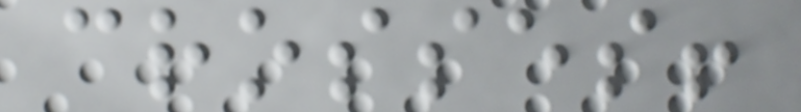crosses!
